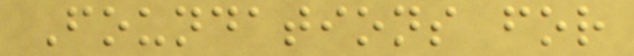Foundations for
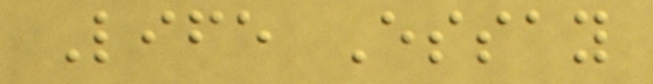Life Essay
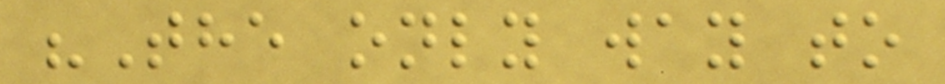"The only way to
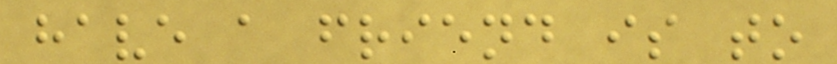have a friend is to
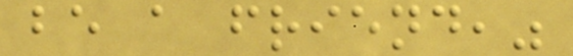be a friend,"
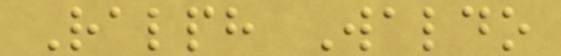Ralph Waldo
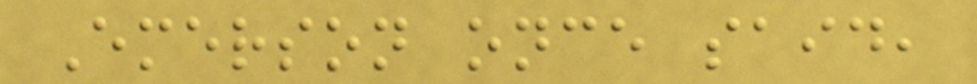Emerson once said,
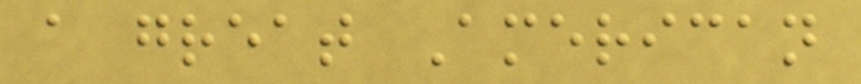a great American
